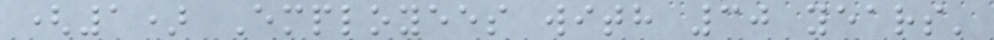(1) Employees with 30 years'
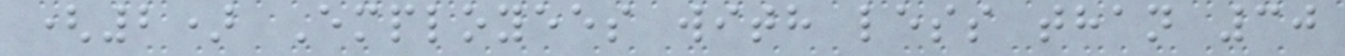(2) Employees with less than 30
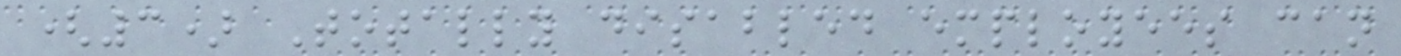(3) Totally disabled employees can
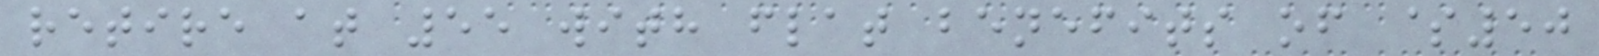retire at 55 with flat benefits of $50
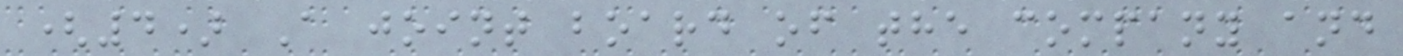(4) A joint board of the company and
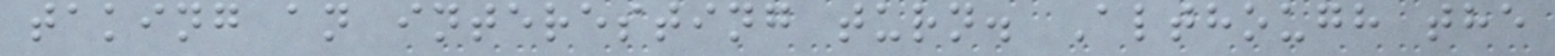taking an interesting turn. Although the
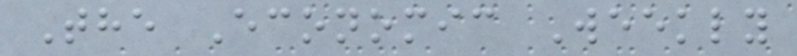The Economic Weekly
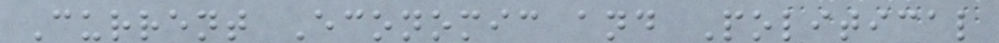Current Economic and Political
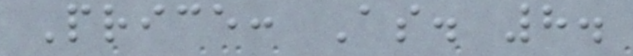Price: As. 8.
